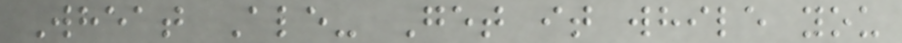Wheat Ale- Get it while you
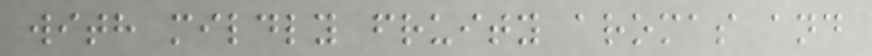with mildly fruity aromas and
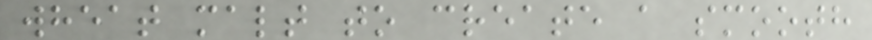wheat malt to create a smooth
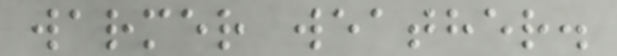warmer weather.
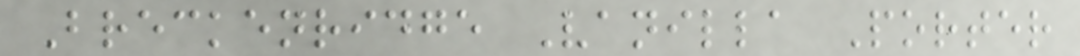Breckenridge Vanilla Porter
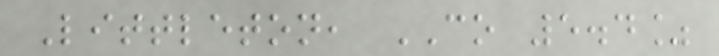Littleton, CO 5.4%
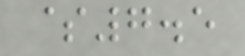$7.5
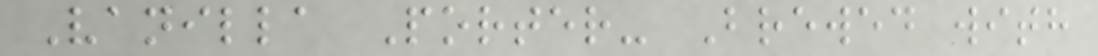Vanilla Porter- Brewed with
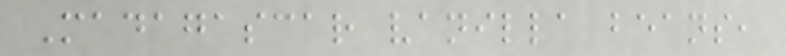Madagascar vanilla beans,
